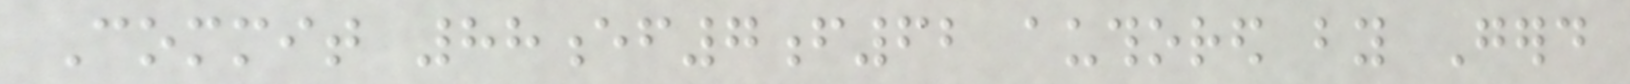Commit 88ef7f62 authored by Gerd
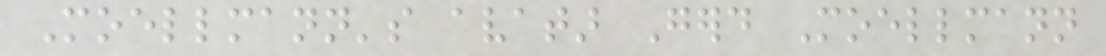Moellmann's avatar Gerd Moellmann
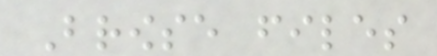Browse files
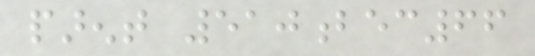parent 510bec66
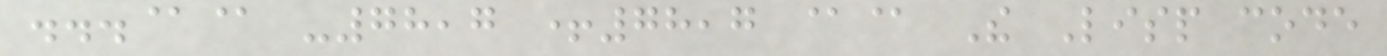...@@ -78,7 +78,7 @@ The Lisp code
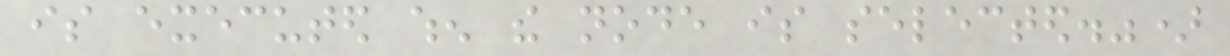is executed when the node is selected.")
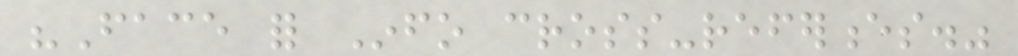"Face for Info cross-references."
